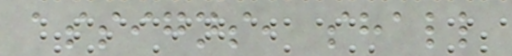assigns, shall
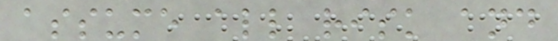assume all risk and
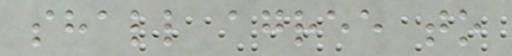shall agree to
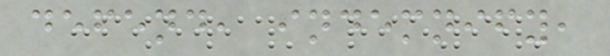defend, indemnify,
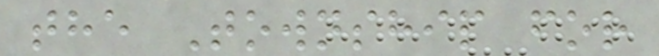the Township for
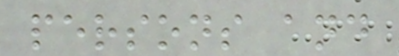persons and
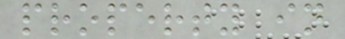property in
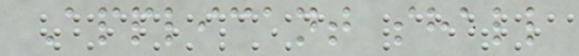Applicant shall
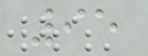95
